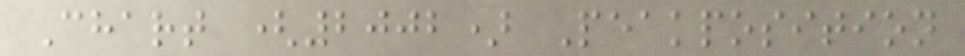Chart (2002) Peakposition
